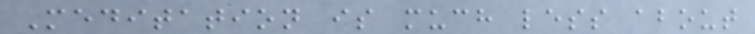Meditation is much less about
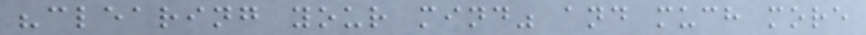"clearing your mind" and much more
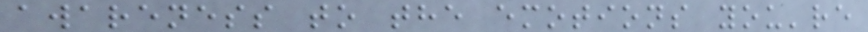awareness to the emotions you're
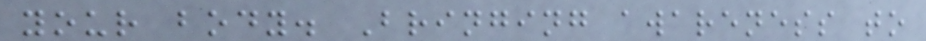your body. Bringing awareness to
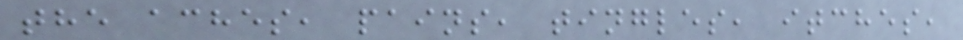the aches, pains, tingles, itches,
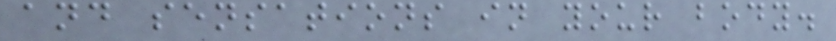and sensations in your body.
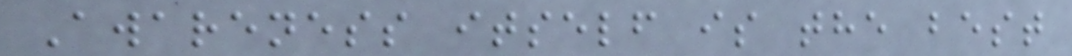Awareness itself is the best
